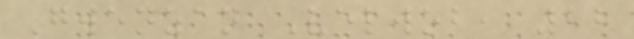Gwenzan Velwob, 28
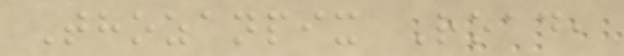Thozanpix Road,
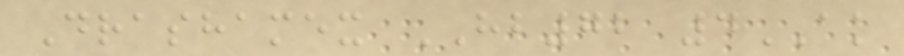Drashamex HB72 4AK
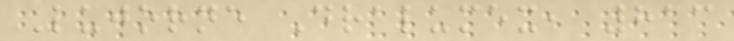Lujorne Dralumex, 813
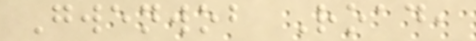Gwenwob Road,
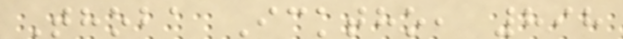Thoba Icktho, 898
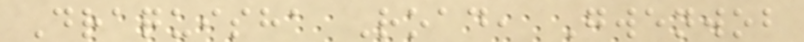Draquisha Road, Gwenwob
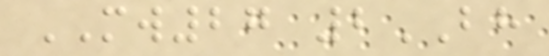MW27 2BH
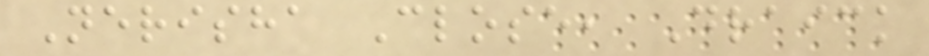Nerisha Close, Draick
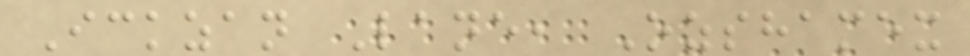Ickzan Lane, Ozshamex
